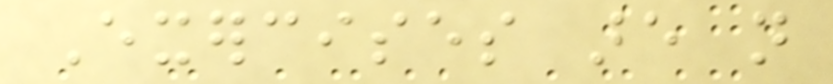Exercises are not
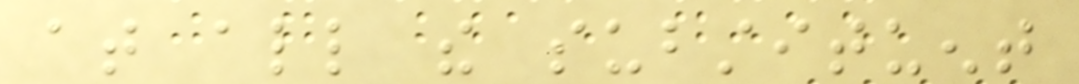at all the substituent
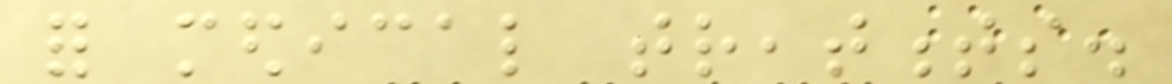for medical treatments.
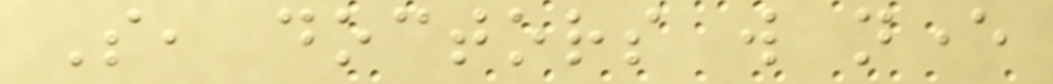So, doctors will never
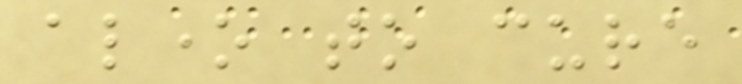alone to cure
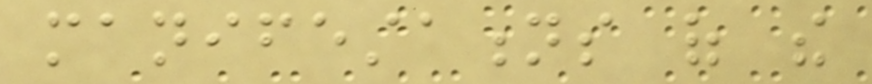manifestations of the
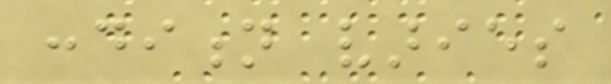condition varies
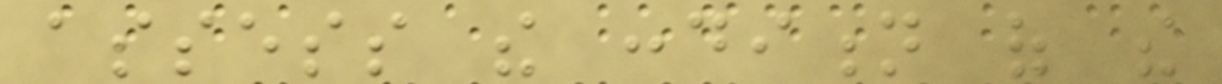assess the condition of the
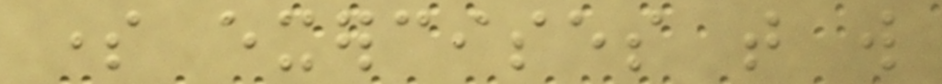some exercises that will
